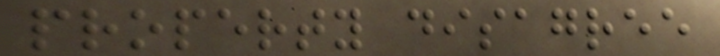property disagree
